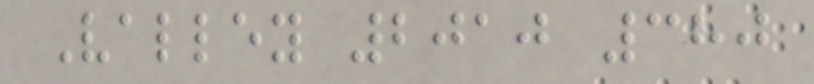Valley 2010 380
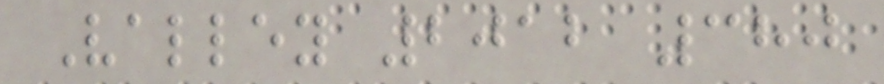Valley 2012 380
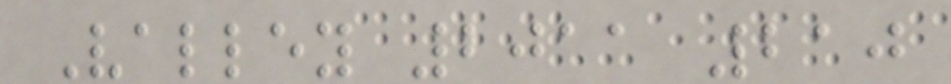Valley 2011 210
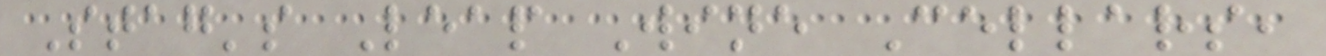Stag's Leap Wine Cellars,
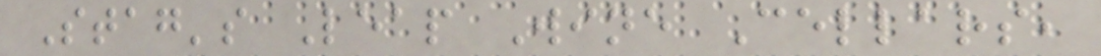Stag's Leap Wine Cellars,
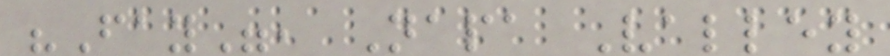"Fay", Napa Valley
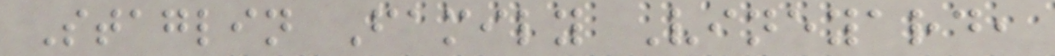Staglin Family Vineyard,
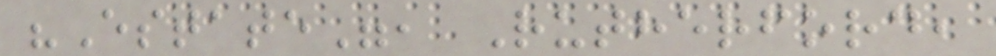"Estate", Rutherford,
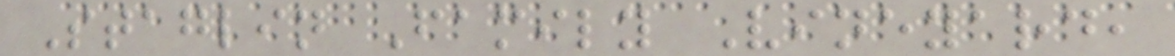Staglin Family Vineyard,
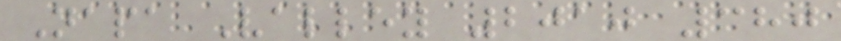Napa Valley 2010 380
